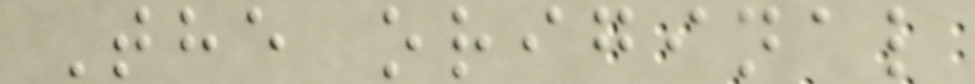The original
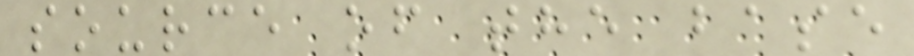source of the base
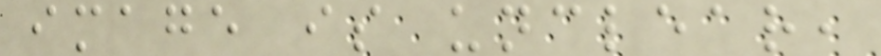image is unclear,
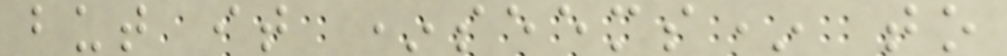but it *seems* to
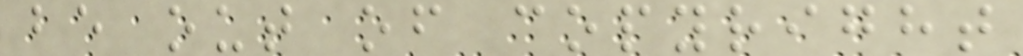be out of copyright
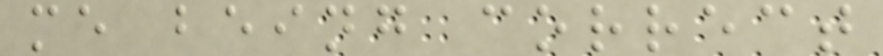me being correct
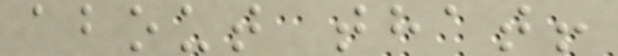about that!
